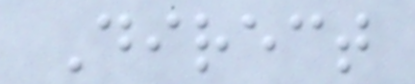Direct
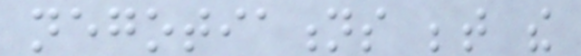negotiations between the
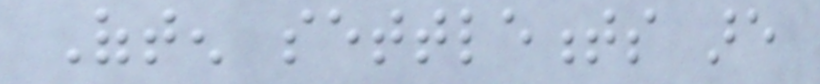Often settlements are
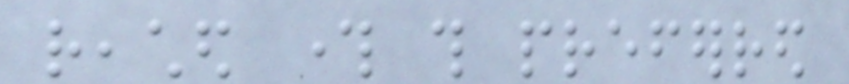reached through this preferred
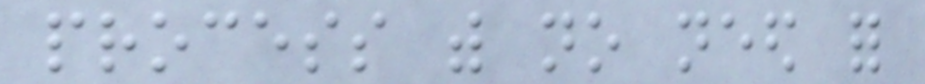process with no need for
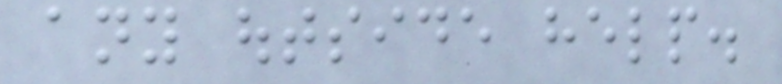any outside help.
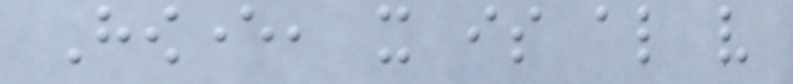However, it is also very
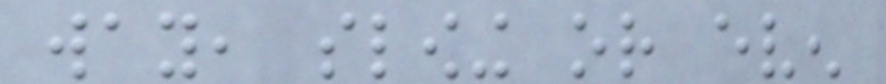way, slowing or even
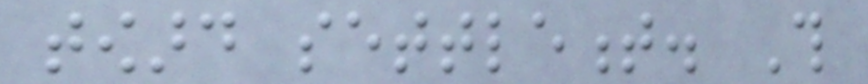toward settlement. This
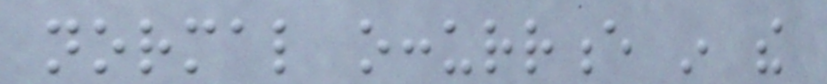normal occurrence in the
